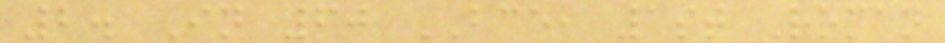2. In 60 BCE, 1st Roman
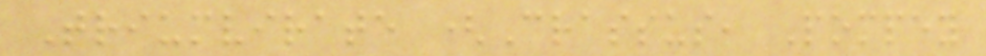Triumvirate (Crassus, Pompey
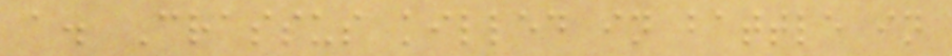a. Crassus killed in battle in
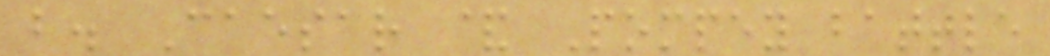b. Caesar & Pompey battle
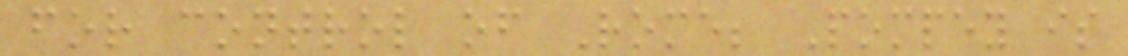for control of Rome; Pompey is
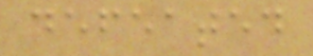defeated
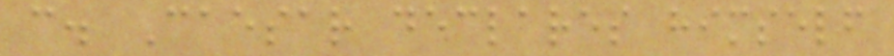c. Caesar declares himself
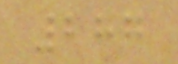287
